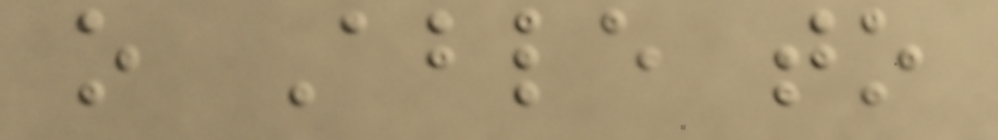o Able to
